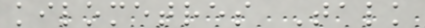kilometres Talk
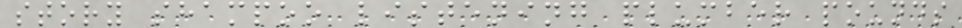story shampoo listening plumber pounds
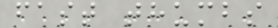fast thumbs
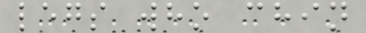legs who chin
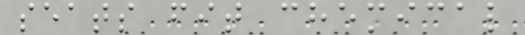seats fit chemical
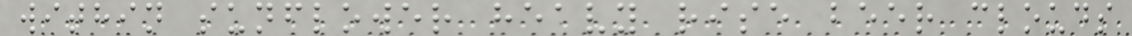within sunflower heavy rise beer clouds
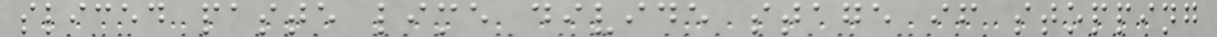sliced paste lime divide stage if stopping
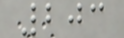203
